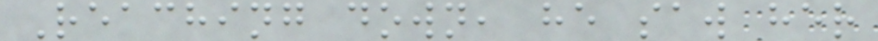Reaching down, he saw her
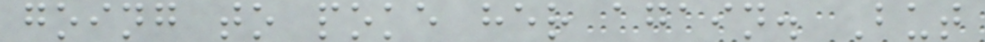going to poke her again. But
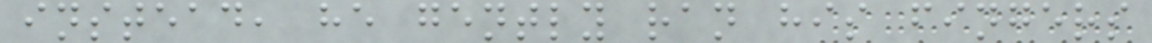instead, he gently ran his fingers
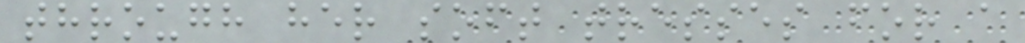through her soft tresses for a
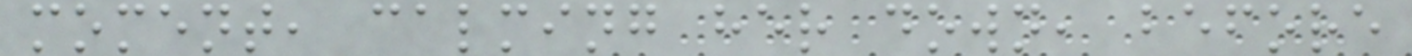moment, calming her down, before
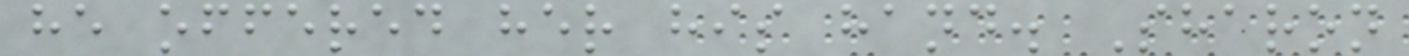he offered her his hand. Sharon
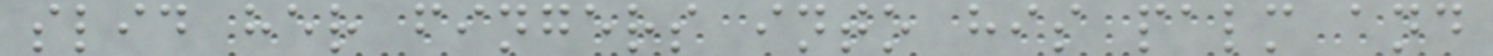slid her fingers into his palm and
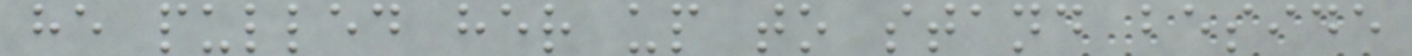he pulled her up to stand beside
